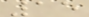15
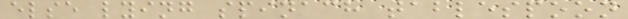else lying spinach tablespoon
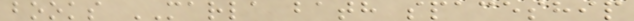books MARLA bath spaceship
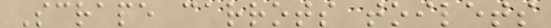Scrape carrots toilets
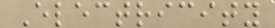Electricity
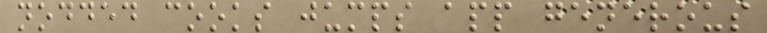nodded cooks jumps app generous
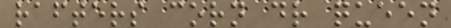rafters corn dr queen
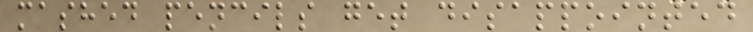mashed pencils get disappointed
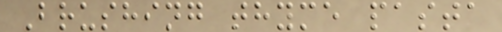Brushing thyme pasta
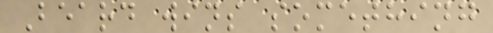Beard wins something
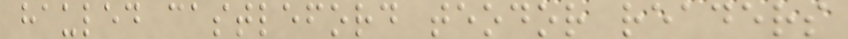hauled castleford teodor readers
